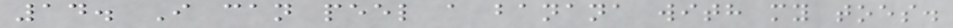14. I can peel a banana with my toes.
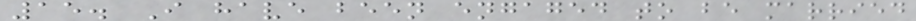15. I have been engaged to be married
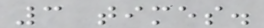3 times.
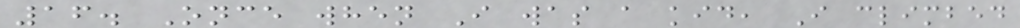16. Once when I was a kid, I climbed
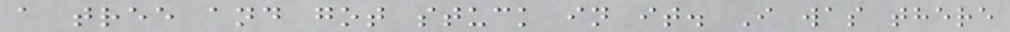a tree and got stuck in it. I was there
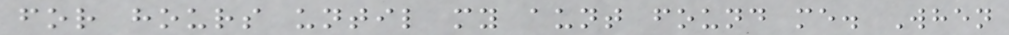for hours until my aunt found me. When
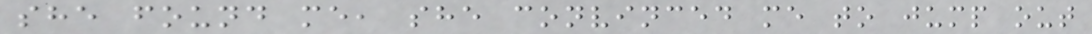she found me, she convinced me to jump out
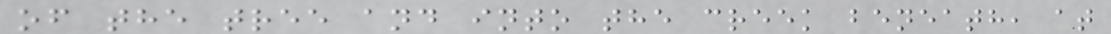of the tree and into the creek beneath, at
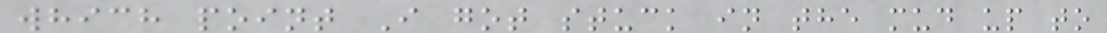which point I got stuck in the mud up to
